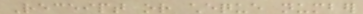Receipt or cheque number
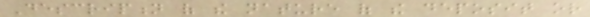Description of the nature of the deposit or
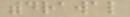withdrawal
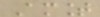Amount
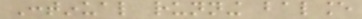Continual running balance
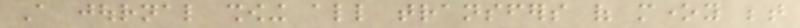A journal showing all transfers of money between
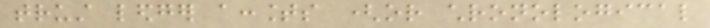trust ledger accounts (or chronological
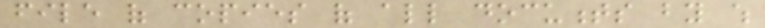file of copies of all documents by which
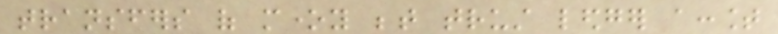transfers of money between trust ledger account
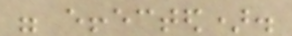were effected).
